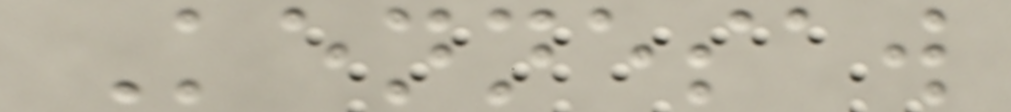Kennesaw
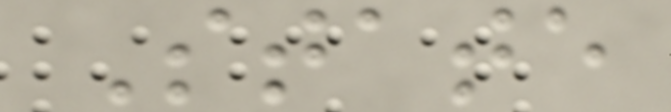State
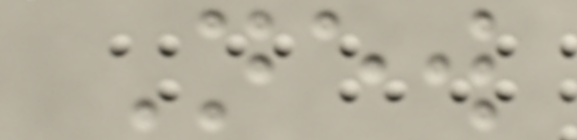New
